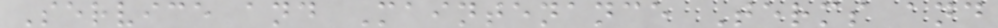Service and Maintenance Terms and
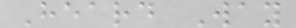Heard Way
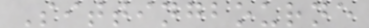Sittingbourne
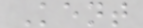Kent
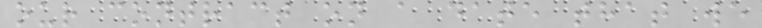our contract on a date that we
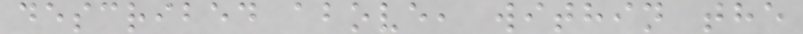described above, within the
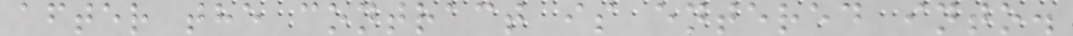after the contract is entered into.
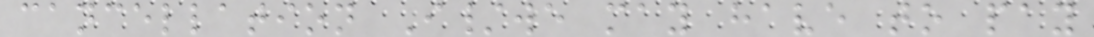cancellation I/we may have to pay
